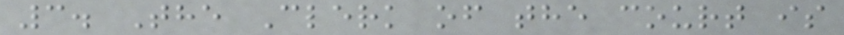3. The Clerk of the court is
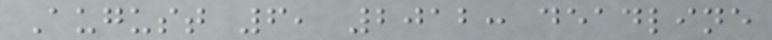August 6, 2012: deadline
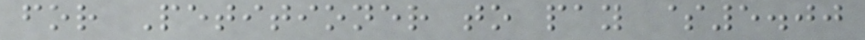for Petitioner to pay $5.00
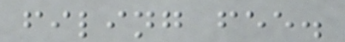filing fee.
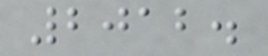2012.
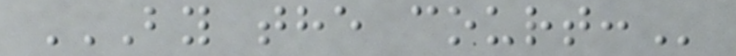BY THE COURT:
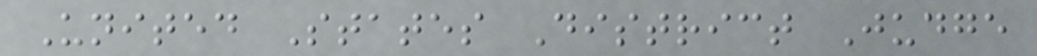United States District Judge
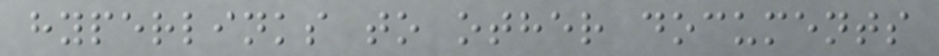hyperlinks to other documents
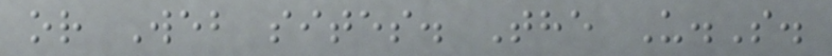or Web sites. The U.S.
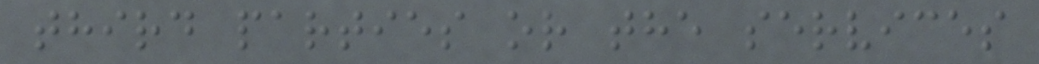third parties or the services
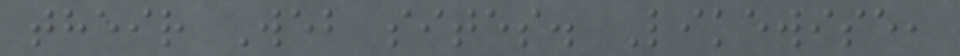their Web sites. Likewise,
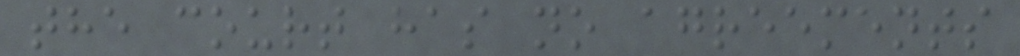the court has no agreements
